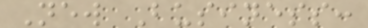New Business:
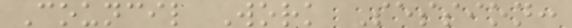Council Work Session:
